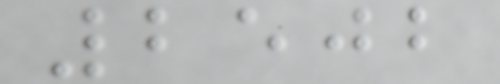2502
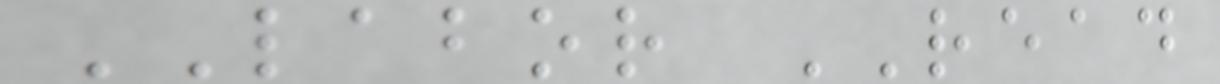LABOR READ
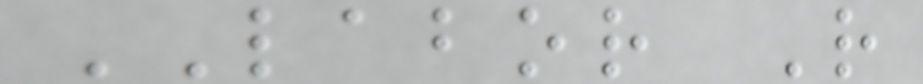LABOR R
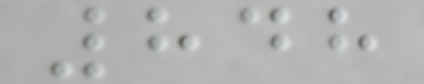848
